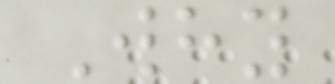Why
